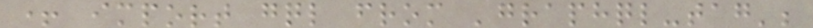+ import gql from 'graphql-tag';
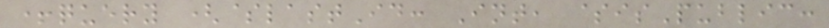+query ($lastId: Int, $isPublic:
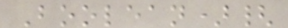Boolean){
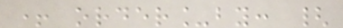+ order_by: {
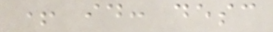+ id: desc
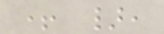+ },
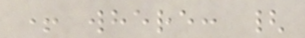+ where: {
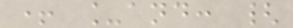+ _and: {
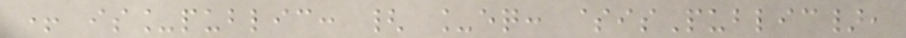+ is_public: { _eq: $isPublic},
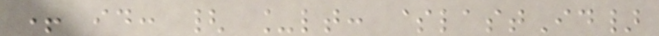+ id: { _lt: $lastId}
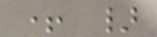+ }
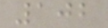102
